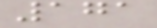171
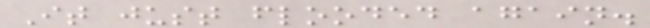It just flooded again.
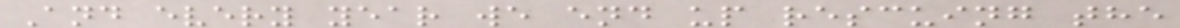And every year we end up rescuing the
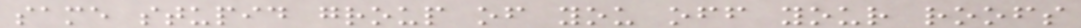same stupid group of you off your roofs
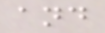and
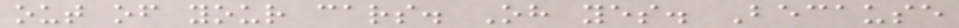out of your cars. Oh yes. Because
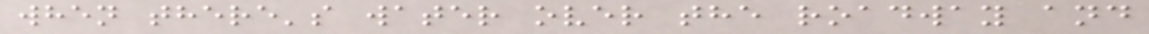when there's water over the roadway and
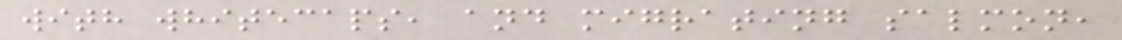with whitecaps, and migrating salmon,
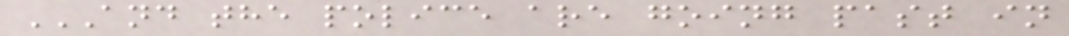AND THE POLICE ARE GOING PAST IN
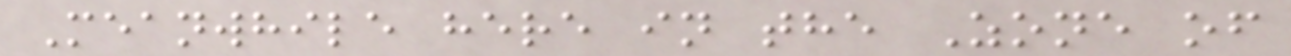Meanwhile here in the Zone of
